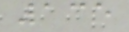135
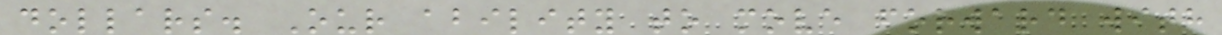dollars. Our ability to move forward with
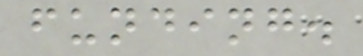funding.
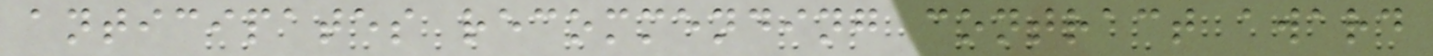anticipates recommending contract award
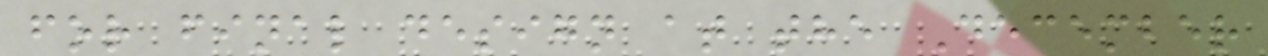for final design at the December
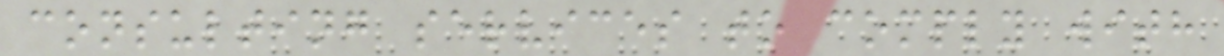consulting services to comply with
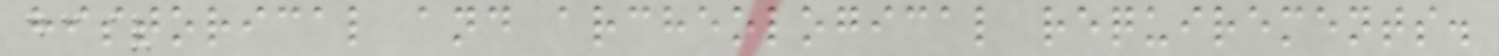historical and archeological requirements.
